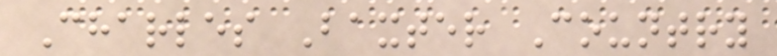Charles Baxter Country
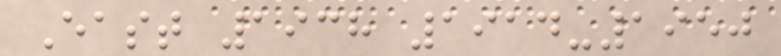East 1938 1914-1950
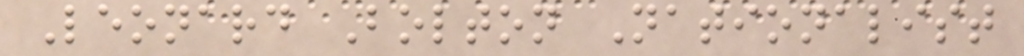Leonard Bolton Nationalist
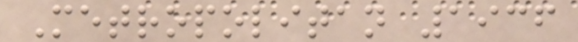Metropolitan 1936
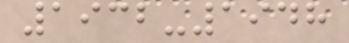1932-1948
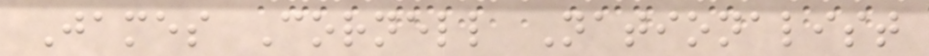James Cornell Nationalist
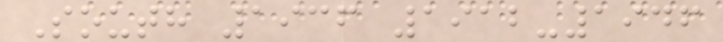South 1936 1912-1946
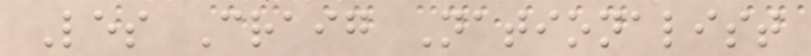Les Craig Nationalist
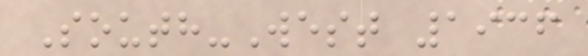South-West 1936
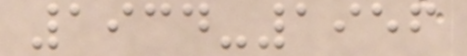1934-1956
